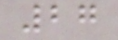27
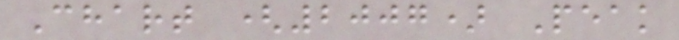Chart (2007) Peak
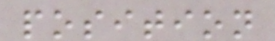position
